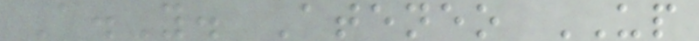A.Y. Ateneo UP
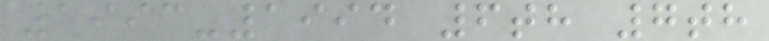1993-1994 6th 7th
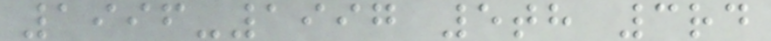1996-1997 5th 3rd
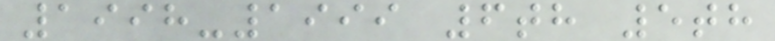1998-1999 6th 5th
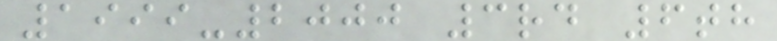1999-2000 3rd 6th
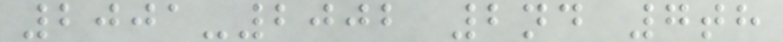2001-2002 2nd 7th
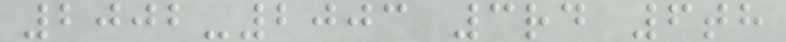2002-2003 3rd 6th
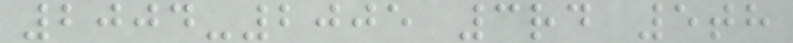2004-2005 3rd 5th
